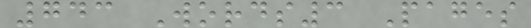743 Words3 Pages
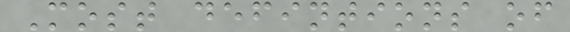Most defintions of
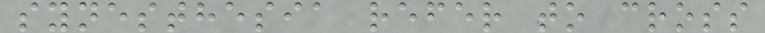synesthesia refer to cross
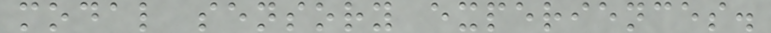modal sensory experiences.
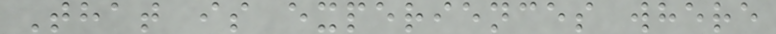That is experiences where
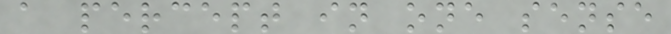a percept in one sense
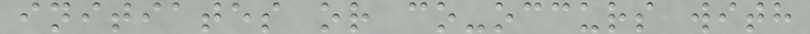initiates or co-occurs with
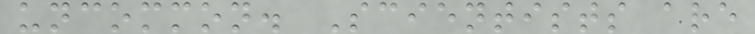uncommon. Scientists are
